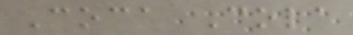Coca Cola
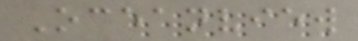Oceanview
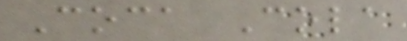Coca Cola
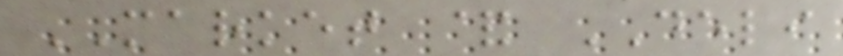MARKET & DELI
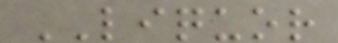LIQUOR
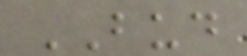BUD
